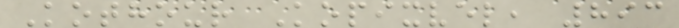Kothour Kopixvel, 893
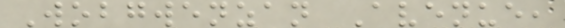Wobgwenzan Avenue,
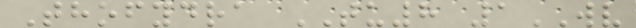Thofydra TU8 1WV
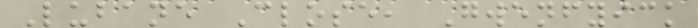Lubane Close, Gwenfyick
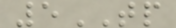5TP
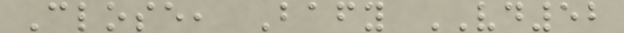Close, Bafy VD52
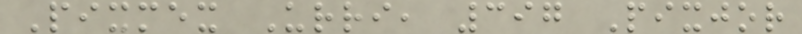Pixmex Urri, 397 Pixjor
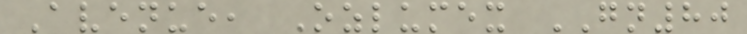Avenue, Ozlumex GN80
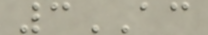3AC
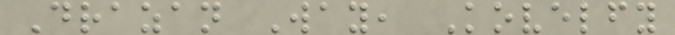Drazan Way, Kovelfy
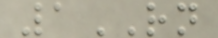1RN
